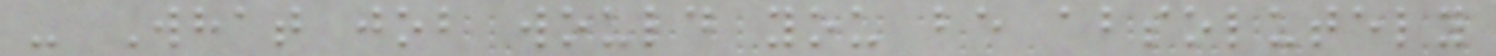- What job would you be absolutely
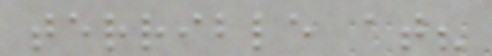terrible at?
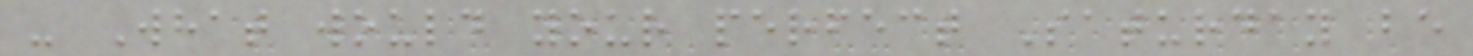- What would your perfect Saturday be
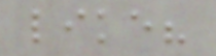like?
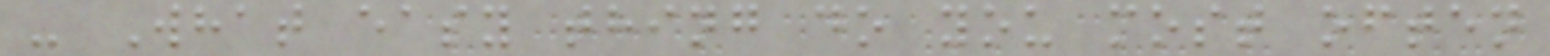- What easy thing do you most often
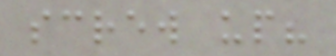screw up?
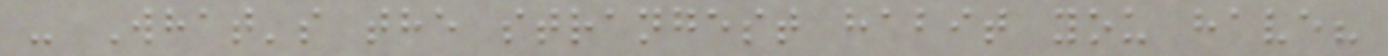- What's the strangest habit you have?
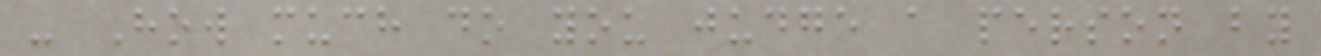- How much do you judge a person by
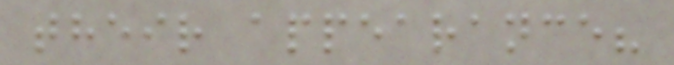their appearance?
